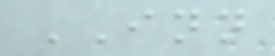INN
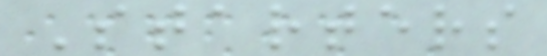Starters
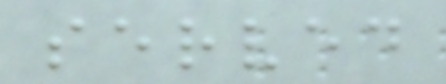served
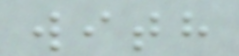with
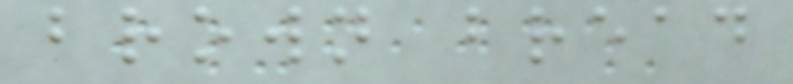brown bread
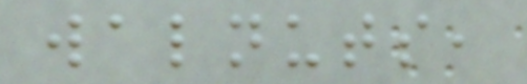walnuts,
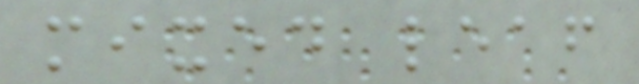mixed leaf
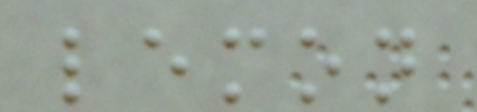lemon
